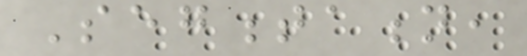Segmentation,
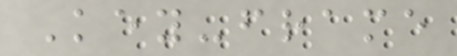Key-frame
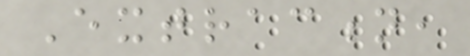Extraction,
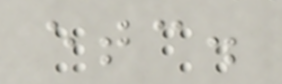etc.
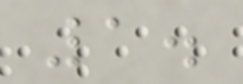1.
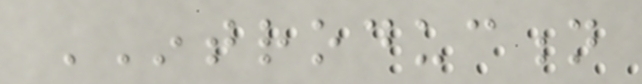INTRODUCTION
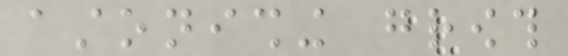astonishing growth
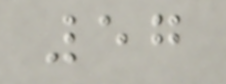57
